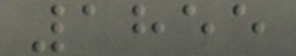1855
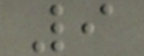9
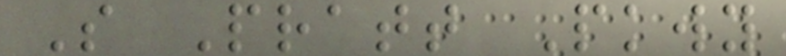S Pratt Pkwy
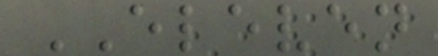ELEVEN
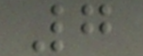7
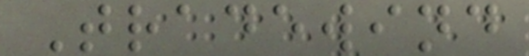Tradewind
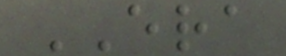ERA
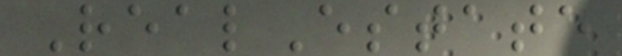RealEstate
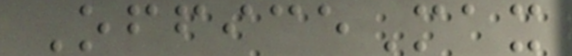OfficeMax
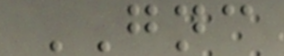GNC
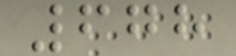678
